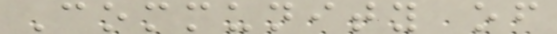Community of
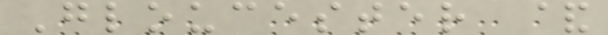Gloucester &
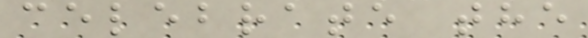celebrate the
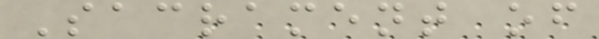Sacrament of
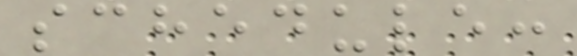schedule:
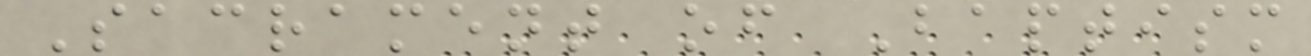Sacrament of Baptism
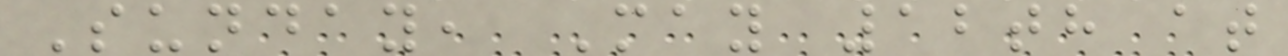Sunday, May 12th at
